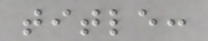title:
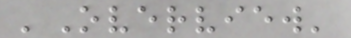'Overview'
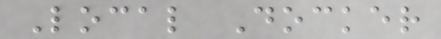Local Docker
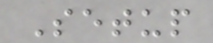Setup
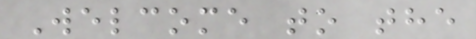Welcome to the
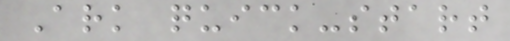Ark quick-start
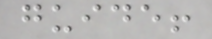guide!
